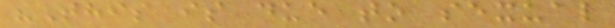"This is due to sexual
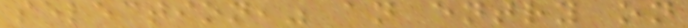selection," an entry on
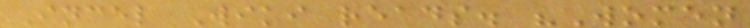Incel Wiki reads. "Women
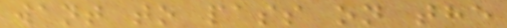want to pass on the
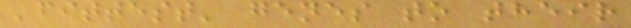'fittest' genes to their
